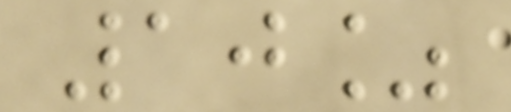10%
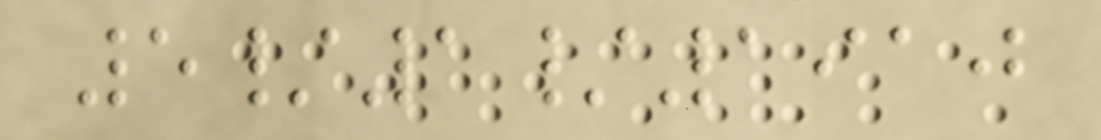5/1/1910
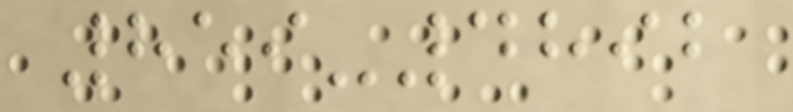859-4892
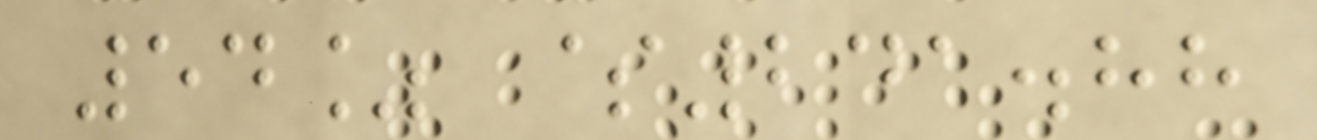54% $241.88
